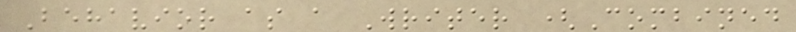Behavior as a Writer (Combined
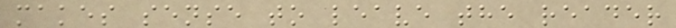makes sense to leave the reader
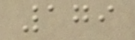179
